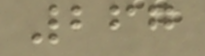267
